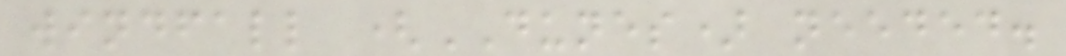windfall (DUNES) needed.
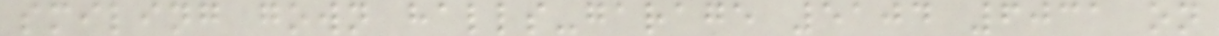smiling gown halls-garage 5104 6031 on
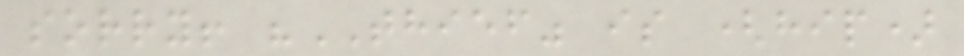sorry! "THIEF" is (hip)
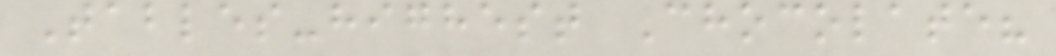Tables-highest Chocolate?
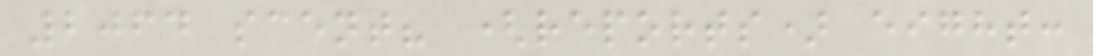2064 scent? (reports) eight:
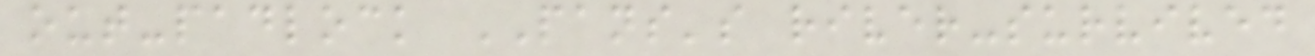out-padlock PANS's river-survived
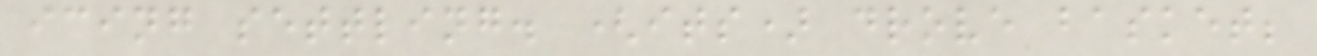icing settling. (its) drove basket;
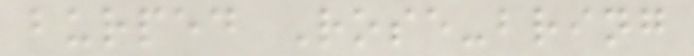burped Rose-bring
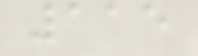115
